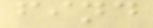find
